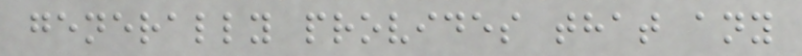generally provides that any
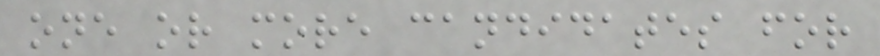one or more candidates for
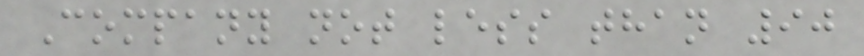Company not less than 90
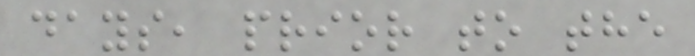days, prior to the
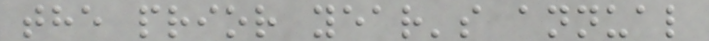the prior year's annual
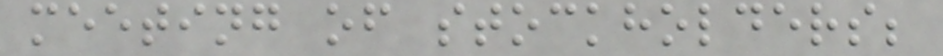meeting of stockholders;
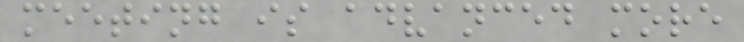meeting is advanced more
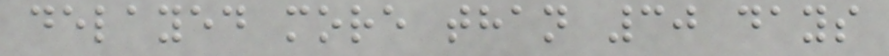delayed more than 30 days
